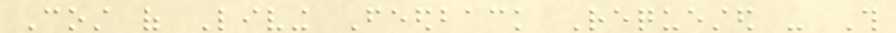Cost of Living Feedback Requested - This
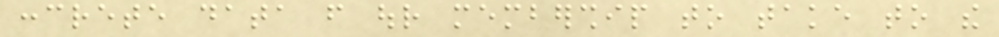concrete data from our membership to take to the
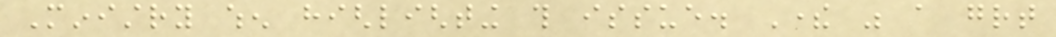Ministry when highlighting this issue. There was a great
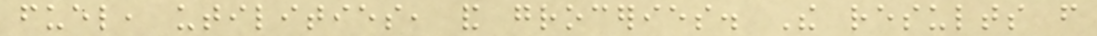fuel, utilities, and groceries. The results from
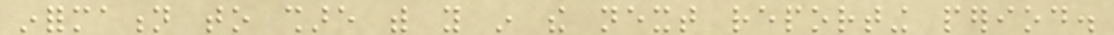information to share with you in the next reporting period.
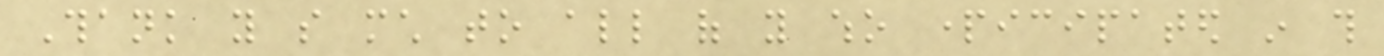Thank you so much to all of you who participated in this
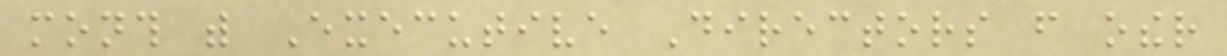month with Executive Directors from other
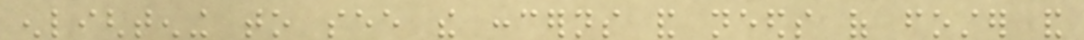enlightening to see the concerns and needs of foster and
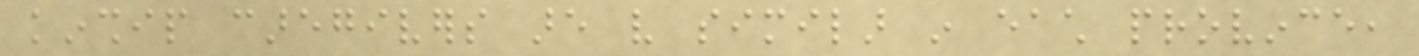kinship caregivers are very similar in each province,
